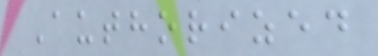Authorized
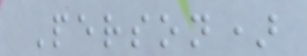Person)
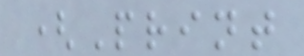(Print
